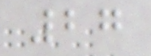27
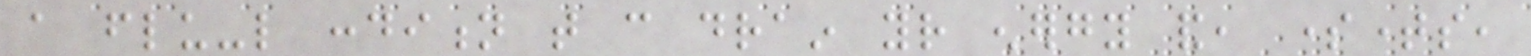a flu-like condition that can drain your energy and, sometimes,
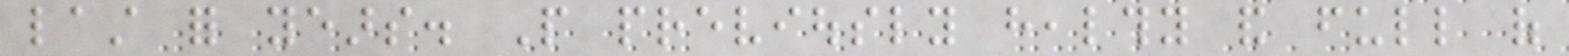last for years. People previously healthy and full of
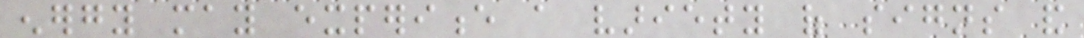energy may experience a variety of signs and
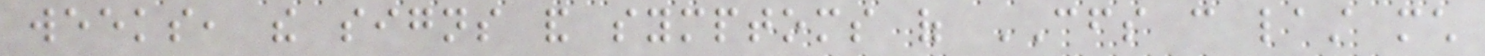weeks, the signs and symptoms of CFS can last much
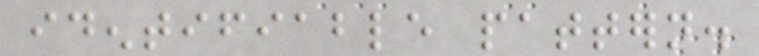identifiable pattern.
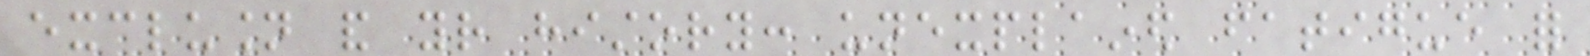exclusion and your history: unexplained fatigue for
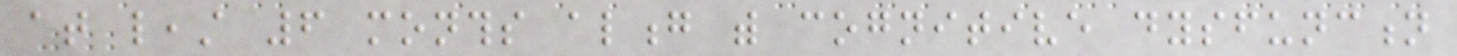at least 6 months along with cognitive dysfunction
